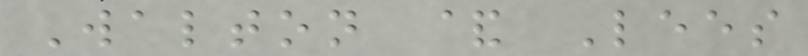Walton & Lees
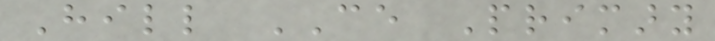Hill CE Primary
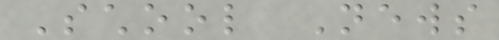School News
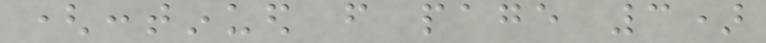(continued from page 3)
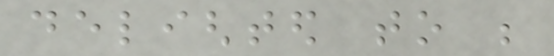delighted to be
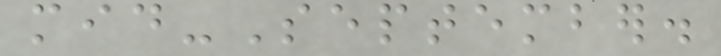mid-September.
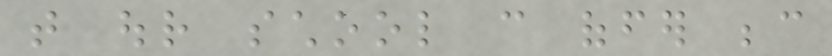that our school can offer because
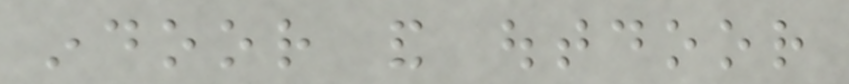indoor and outdoor
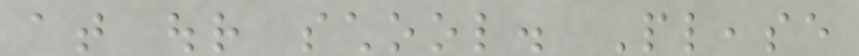at our school. Please
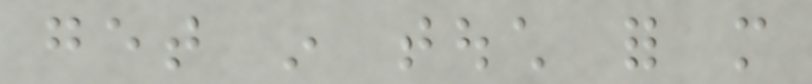get in touch for more
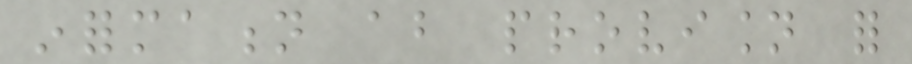information about provision for
